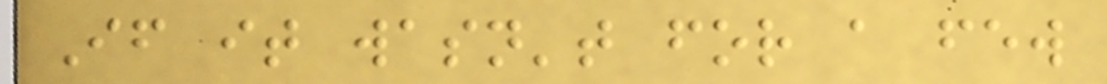If it wasn't for a few
